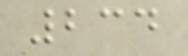234
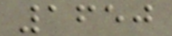1650
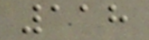118
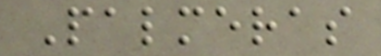Palmeras
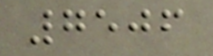7506
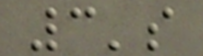3's
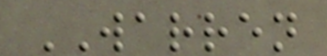WARREN
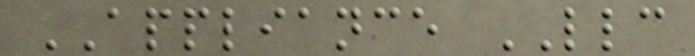APPLIANCE LLC
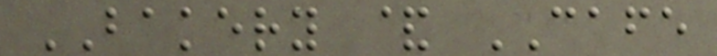BAKERY & CAFE
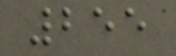255
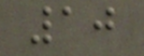10
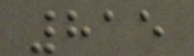815
